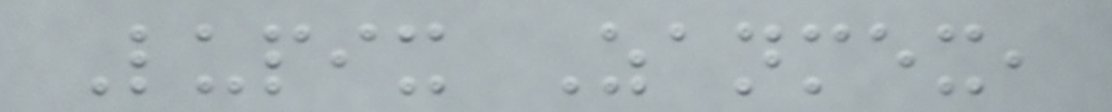Lupix Zanmex,
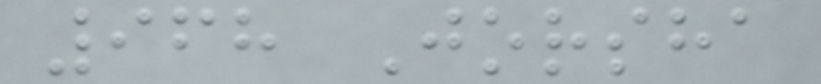968 Jorsha
